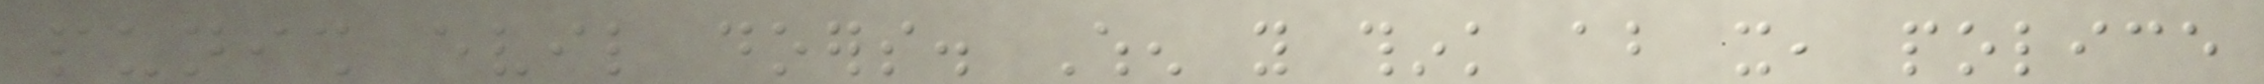punish evil doers. When you think about it, police
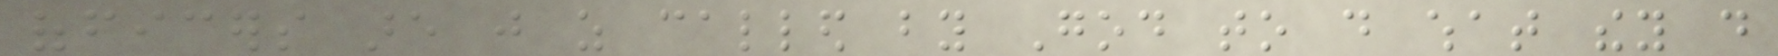officers are just as called by God to do what they do
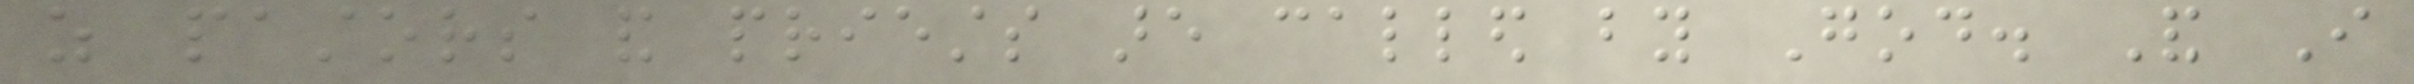as pastors and priests are called by God. And I
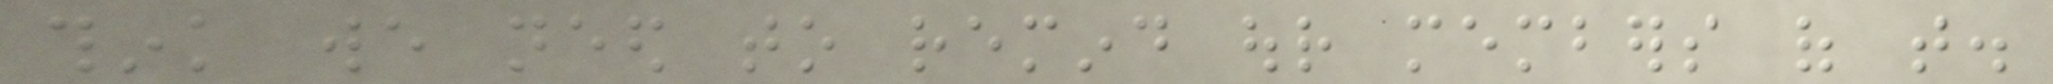think we need to remind our members of that.
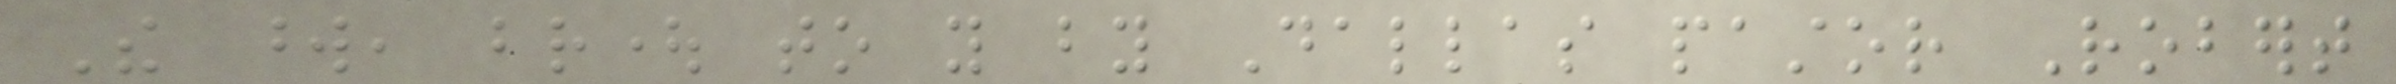The word, brought to you by Dallas pastor Robert
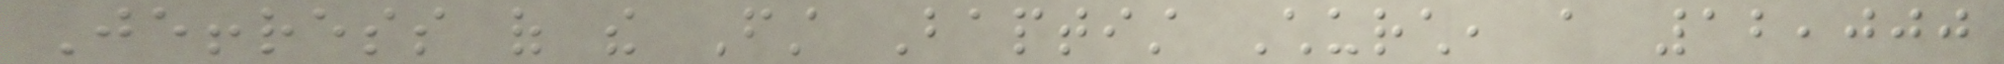Jeffress of the First Baptist Church, a 12,000
